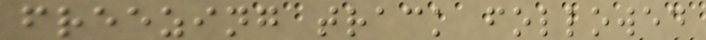freezing track followed
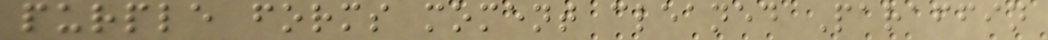purple forms moment cleaned Paraffin
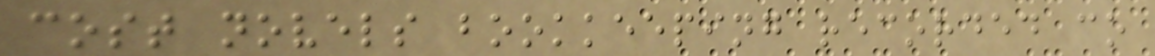cost novels bookkeeping recorded co
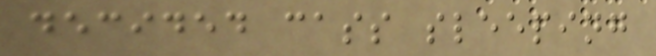decided cass sleeping
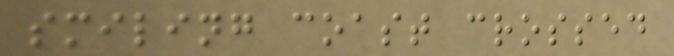smiling coast crossed
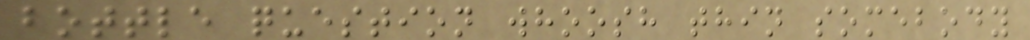bottle question whoosh thin somebody
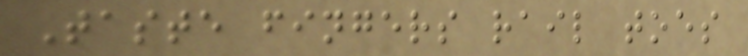Taste fingers rail toes
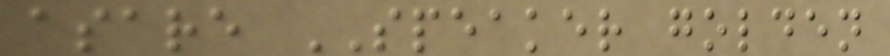asare SPEAKER golden
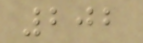202
